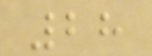28
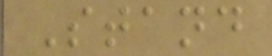Stand
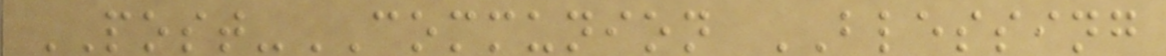POST-COMMUNION BLESSING
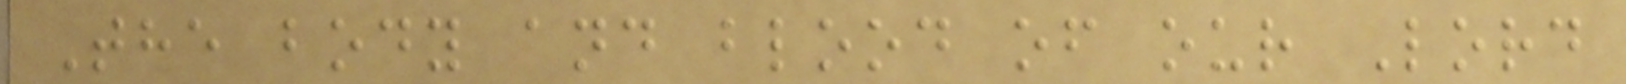The body and blood of our Lord
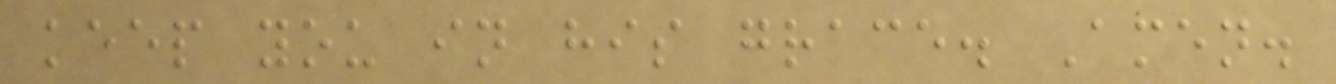keep you in his grace. Amen.
